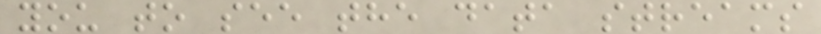you to see the data streams
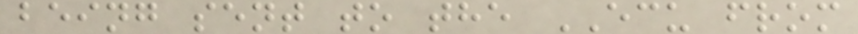being sent to the ECU from
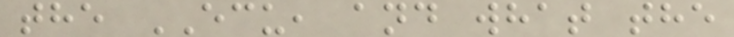the ECU, and what the
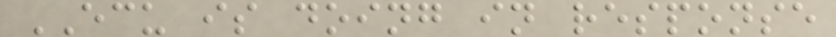ECU is doing in response
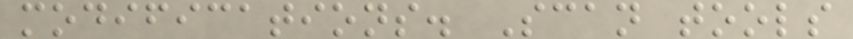modifications. Scan tools
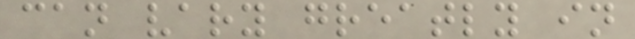can vary greatly in
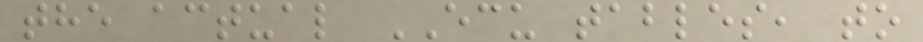the actual ECU tables, to
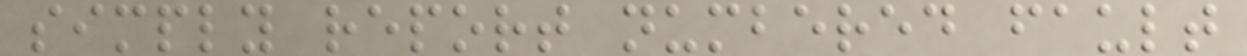simply report numbered fault
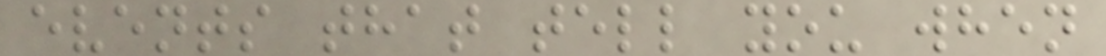events that tell you when
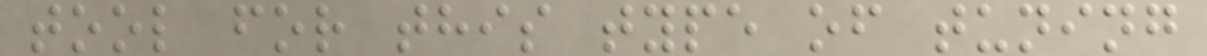tool for this type of tuning
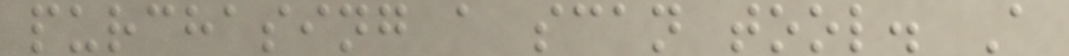purchasing a scan tool. A
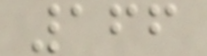166
